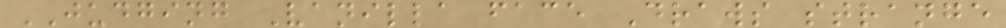JUDGING Vanilla face Draws strange
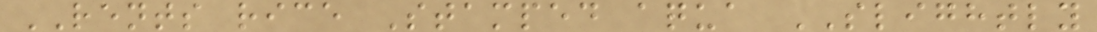RENTS rice Stamped aqua SLIGHTLY
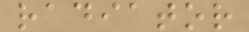radiator
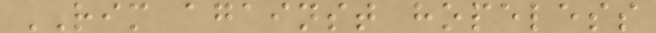RIM against hopeless
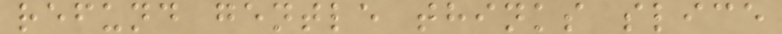refund gentle thinks slice
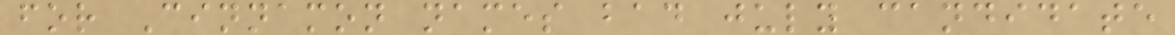for Cinnamon names bad july candidate
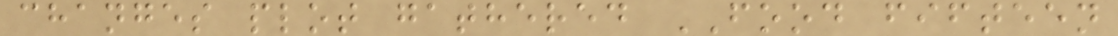changes plot gathered FOOD fifteen
